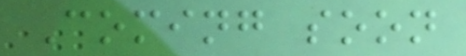Coming soon
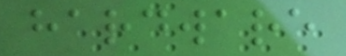hardware
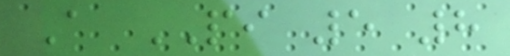A PI 5 8
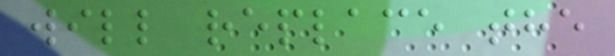will replace the
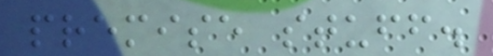premise stuff.
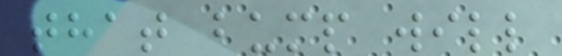that bump will
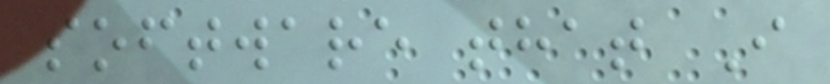software that I
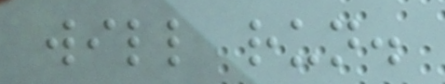will run.
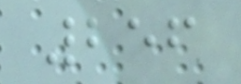256
